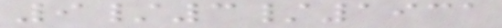9/3/1931
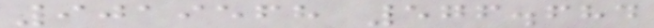9019568 576.684
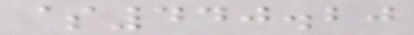$440.20
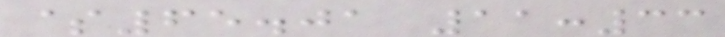$65.01 11:33
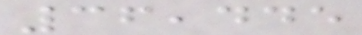36,445
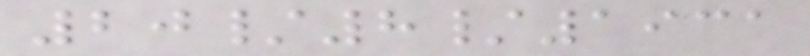20/8/1931
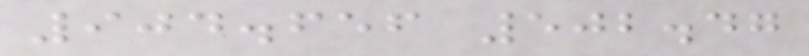904.656 502.47
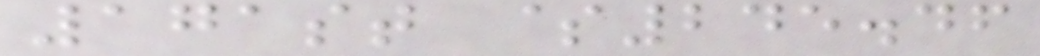171st $245.46
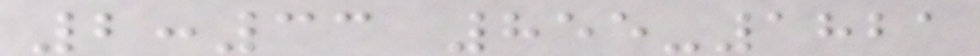2:33 855-1821
